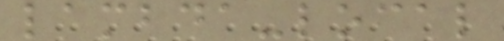lambda-local
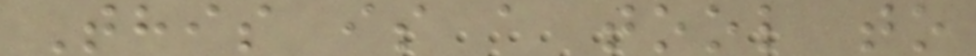This is a tool to
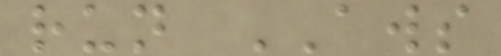run AWS
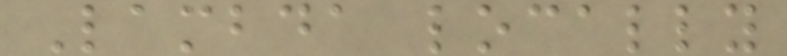Lambda locally
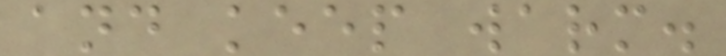and keep warm.
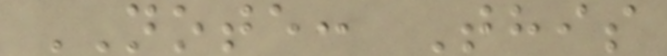NOTE: This
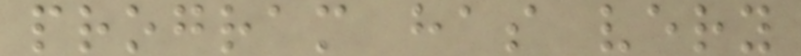program has very
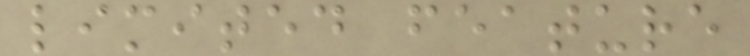limited feature
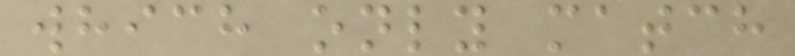which only match
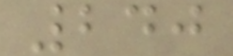240
